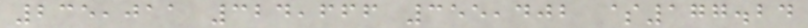235,011 324,666 355,402 $177.24
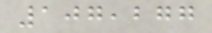107,277
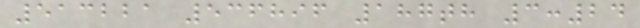513221 536896 187th 3:24
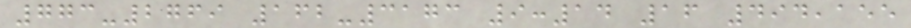773-2769 162-3173 9:14 16 494,155
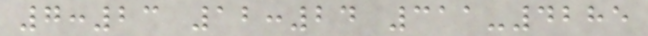7:23 12:24 311-4285
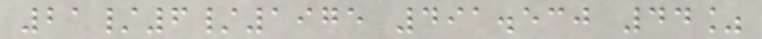21/6/1975 491.530 44%
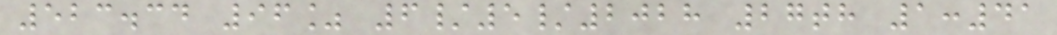523.34 96% 6/5/2028 27th 1:41
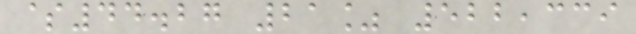$44.27 21% 522,339
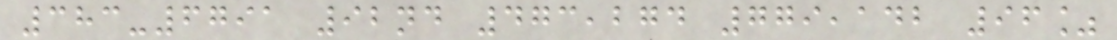383-6791 92nd 473,274 779,142 96%
